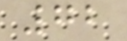72
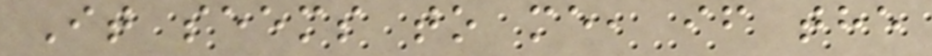It seems to me, if the
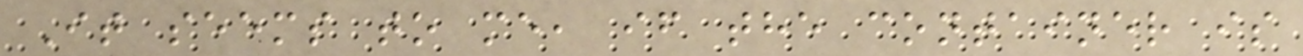It seems to me, if the container is
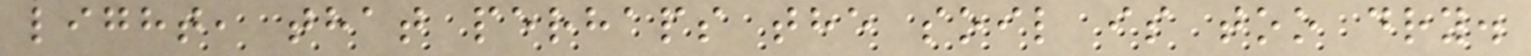light, that perhaps the soil is too dry.
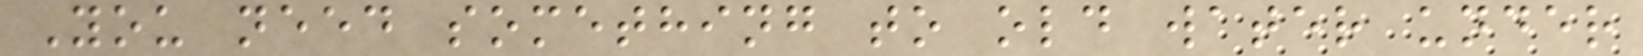You need something to old water under
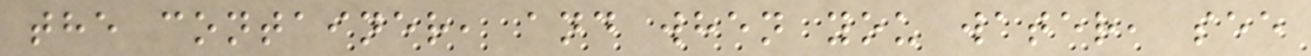the container, and when you water, see
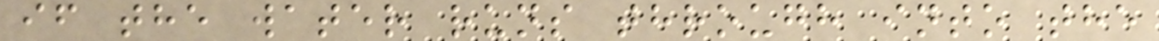if the water runs through into the
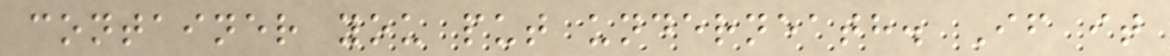container you put underneath. If it
